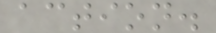action.
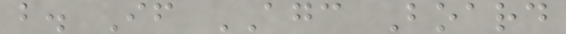b. If AGC Board
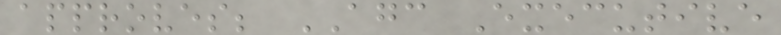approves; AGC Executive
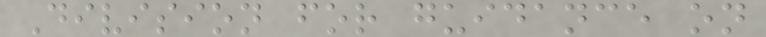Division for guidance on
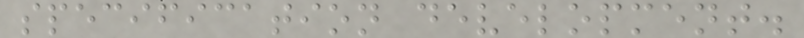specification development.
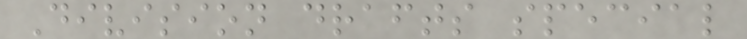Division drafts special
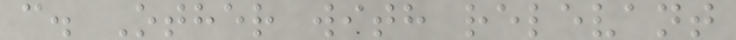c. Other with relevant
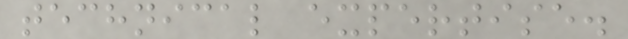technical expertise.
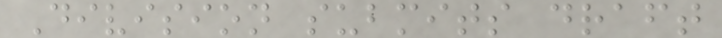Division submits draft
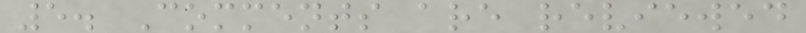5. Comments are reviewed
